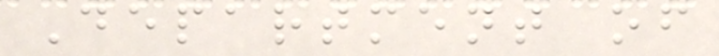Department of
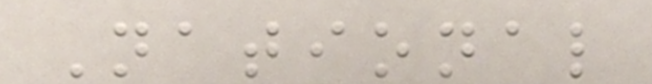National
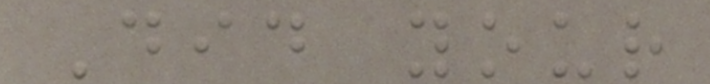Did your
